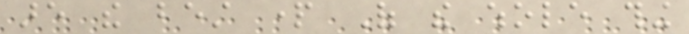are the best part Of the whole thing
